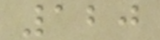120
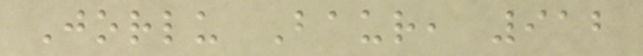Jorlu Baur, 912
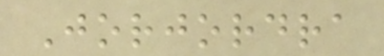Jorjordra
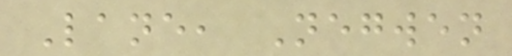Lane, Negwen
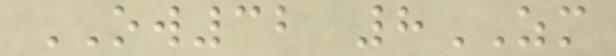OW32 8ZM
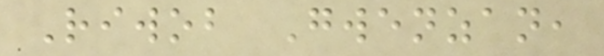Riwob Gwenzan,
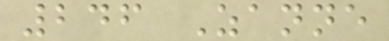246 Zanne
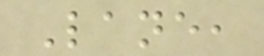Lane,
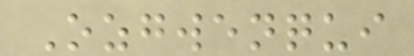Ozgwenqui
